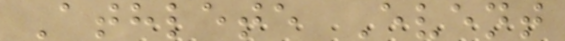Athlete Event
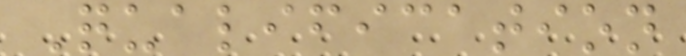Qualification
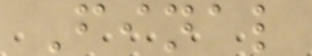Final
